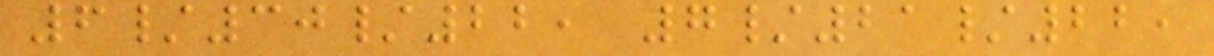6/30/22, 7/21/22,
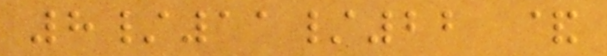8/11/22 &
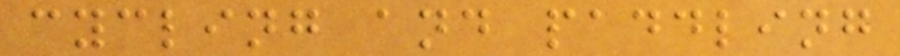cycling and paddling
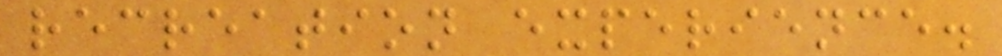recreation experience.
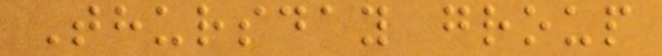Thursday group
